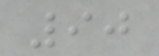90
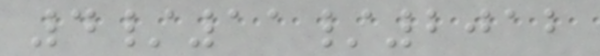4/11/2012
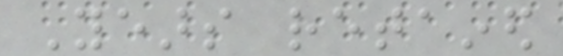Years retained
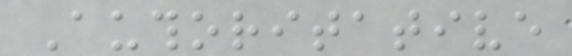Authoritative
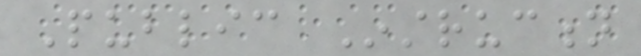Public Instruction
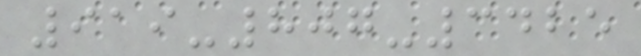919-807-3425
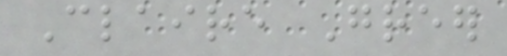Claire Greer
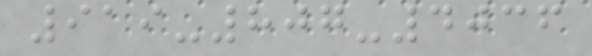919-807-4036
